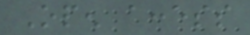Open access
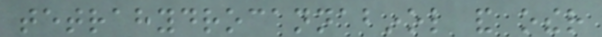tetrahydrocannabinol and other
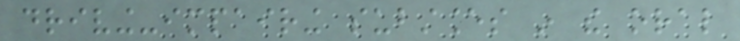driving-impairing substances in the oral
